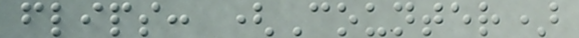flips: (Counter)
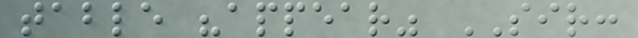table "appear" SIR:
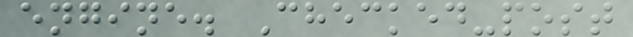engine. Checked-post
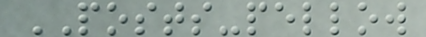POSTS-pellow
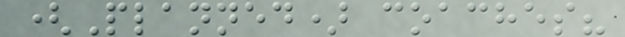(Planned) coaches?
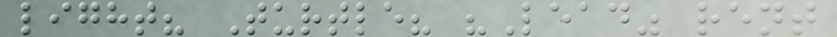light? Turtle? "Lead" rent
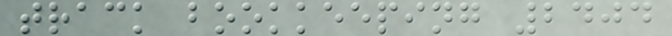track bookkeeping 2404
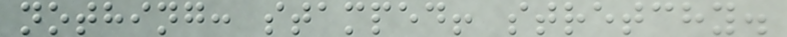nothing: stamped! stretchy.
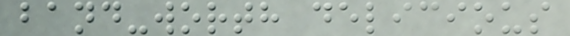band-worth delicious
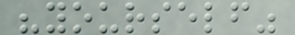"yourself"
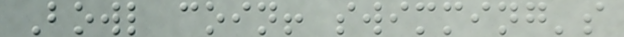Bowl coin! swimming's
